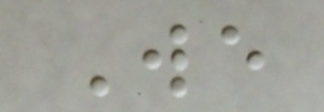We
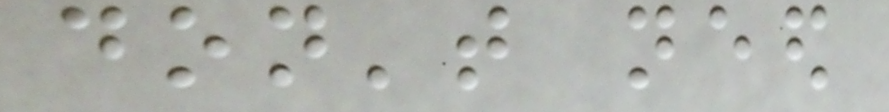don't need
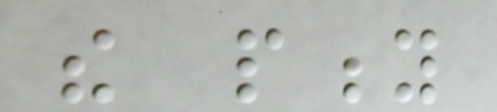the pity
